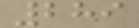289
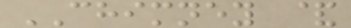CHIMNEY &
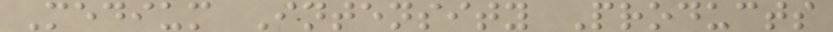Medium Intensity Products
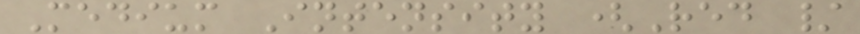Medium Intensity (Red /
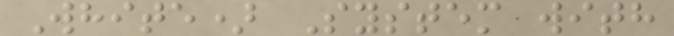White) System with
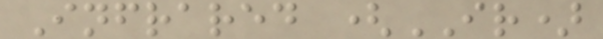Infrared (IR)
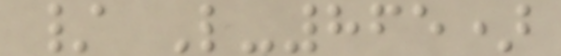/ L-865)
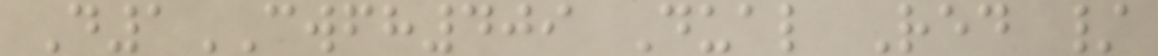D1CWFH409 Dual Red /
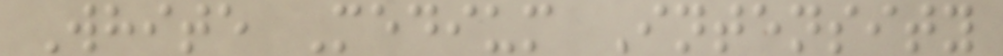White Medium Intensity
